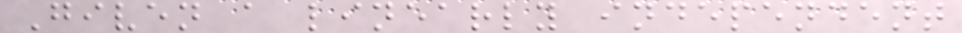Given a linearly independent
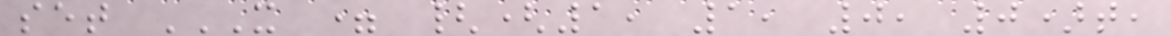set X = {(1, 1, 0, 0)T,
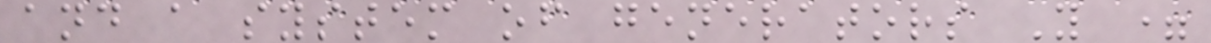and a system of generators Y =
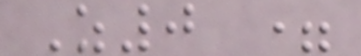Z0 =
